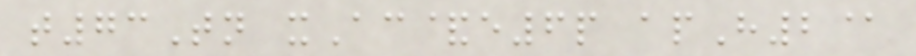t73Tn xAc&e6p apH2@
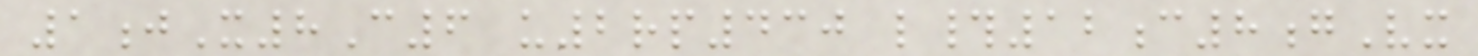1jX8C6 u2rp430 l#12c8gVx
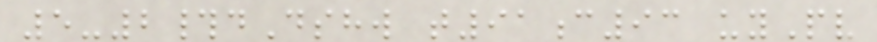5-2#dDshw t91c93 uyPv
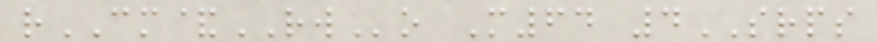rCM&RWo M64 4SRPS
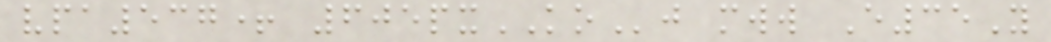vpa537+ 605pxKOj mww E35Y
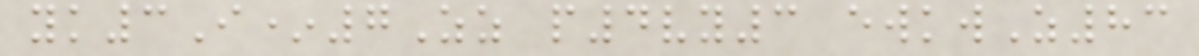yk3I*7Zz p4vy3 ewkwZ83
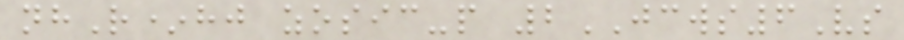nhR*hj zosic-p 2JCWS6Vs
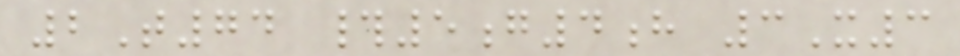2T74 #5g4h 3X3
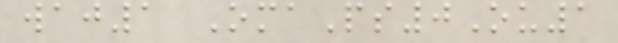waj1 OmaPs0Ou1
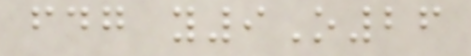fdg y9O26
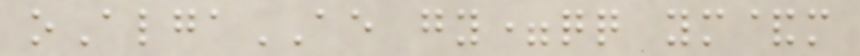oAlgaAE gy=qq ym&m
